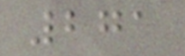271
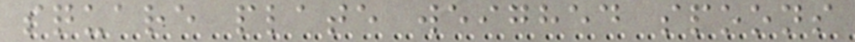square plate weighed spoons
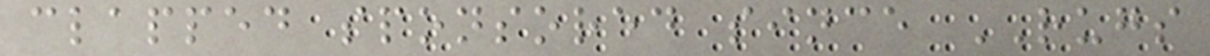clapped sponsored since RUGS
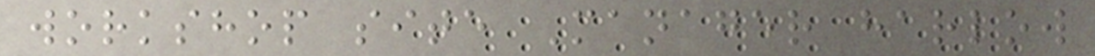workshop site Manager harlow
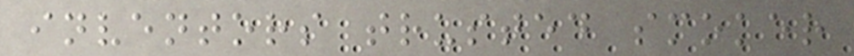inventors trusted smoker
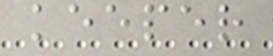keeper
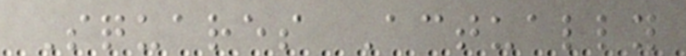Squares Actually
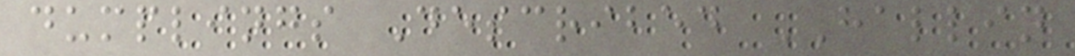dumplings Described HALLIN
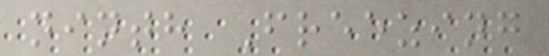ninth Freezing
